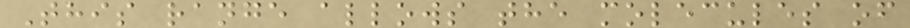This range allows the molecules of
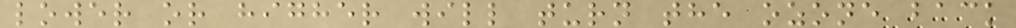lower or higher will turn the ozone back
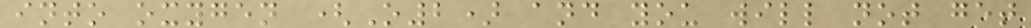into oxygen (O2) and you will not get
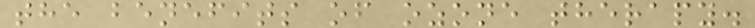the benefits of ozone therapy.
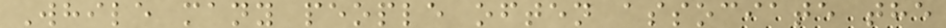While many people often associate the
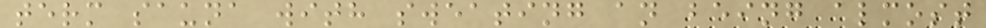term sauna with sweating an being almost
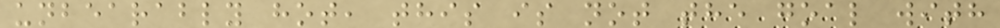unbearably hot, this is not the goal with
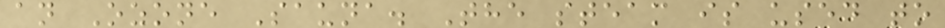an Ozone Sauna. The steam is used to
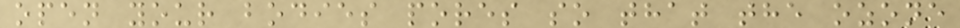open your bodies pores so that the ozone
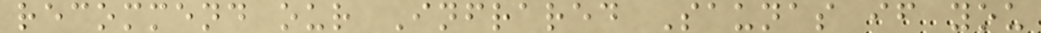recommend our Infrared Saunas if you
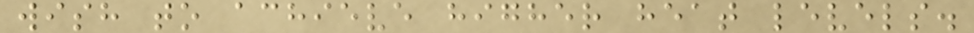wish to achieve higher heat levels.
